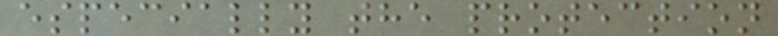especially the protection
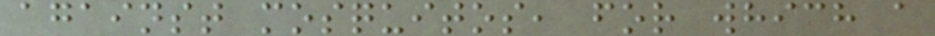against mosquitos, for which a
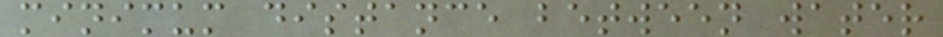minimum distance between water
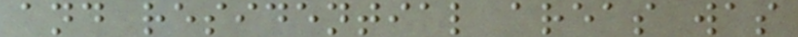and residential areas was
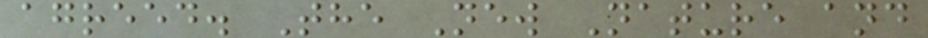agreed. The New Nature and
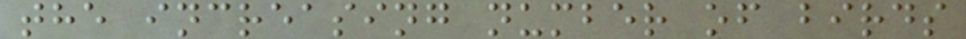the increasing number of birds
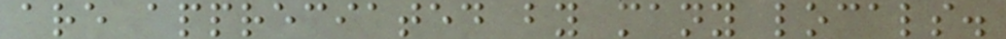are appreciated by many locals.
